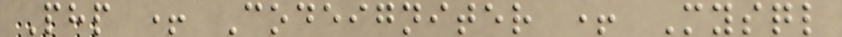Php + Codeigniter + Mysql
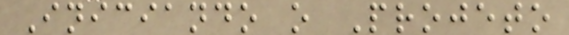Iniciando o Projeto
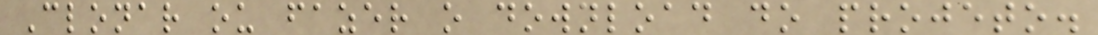Clonar ou fazer o download do projeto.
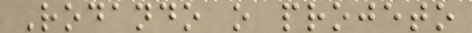Rodando o projeto
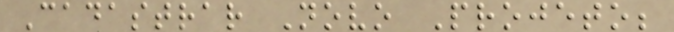Cadastrar Novo Projeto;
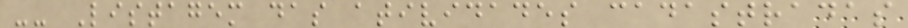-- Listagem das atividades cadastradas
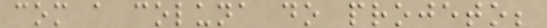com a coluna do projeto;
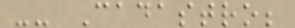-- Cadastro;
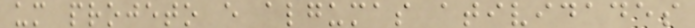um projeto e algumas atividades
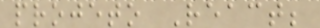projeto React;
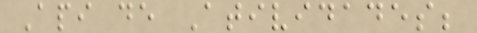Api de Atividades;
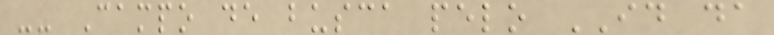-- Campo de busca pelo ID da
